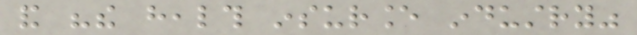and "the health insurance industry"
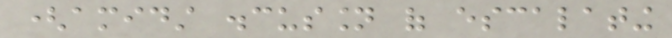(amidst discussion of escalating
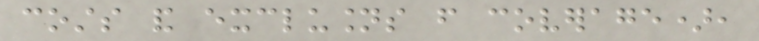costs and exclusions from coverage),
